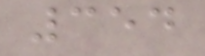354
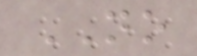NO
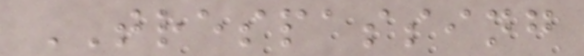TRESPASSING
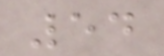54
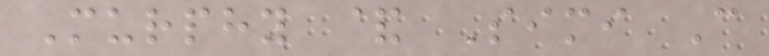Murphy & Simi C
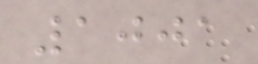1001
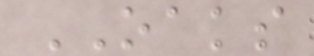OAKS
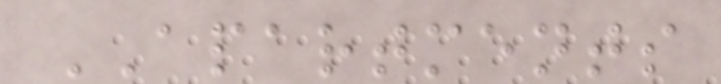APARTMENTS
